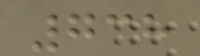738
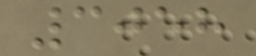3058
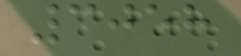3058
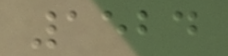1524
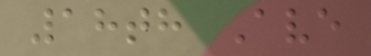18th Ave
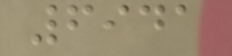6941
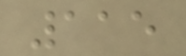115
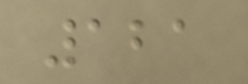121
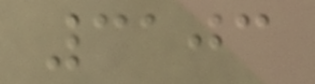3103
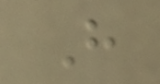H
